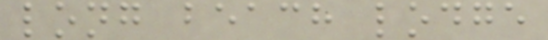long beach lodge
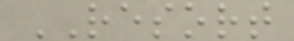RESORT
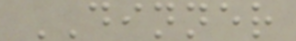DINNER
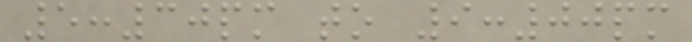5:30pm to 9:00pm
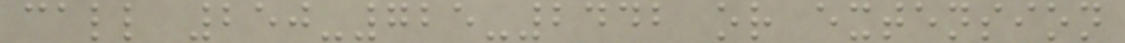call 250-725-2442 or extension
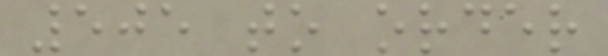505 to order
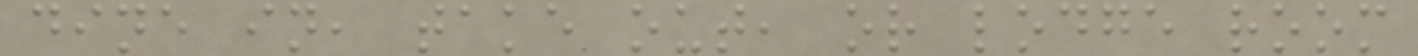dine in, take out, or lodge room
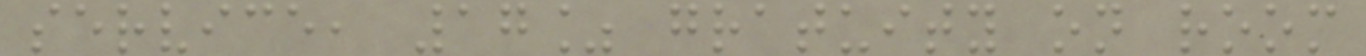service, 17% gratuity on room
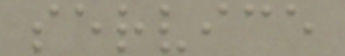service
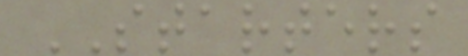STARTERS
